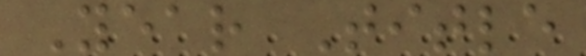Year Title
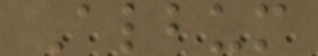Album
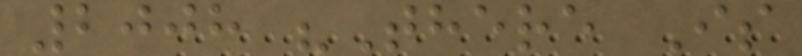2008 "There Is
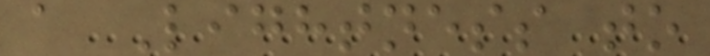a Lightness to
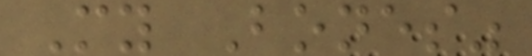My Bones"
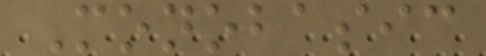Monobasic
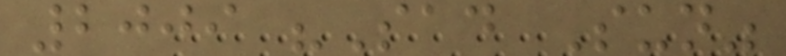2009 "Sad Sun"
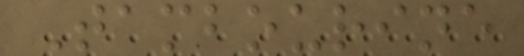Tambourine
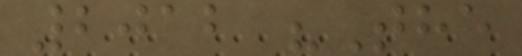2012 "The
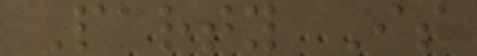Party Is
